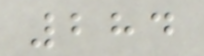284
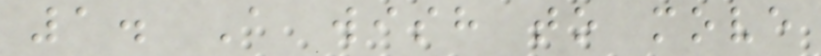1. A wish to move
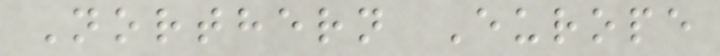Northern Europe
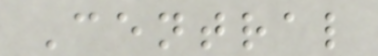Central
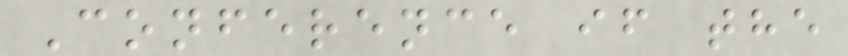Conference if the
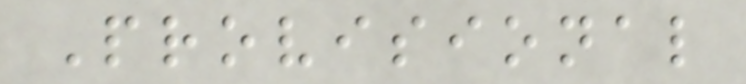Provisional
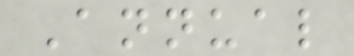Annual
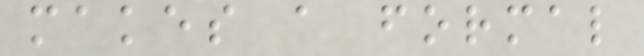makes a formal
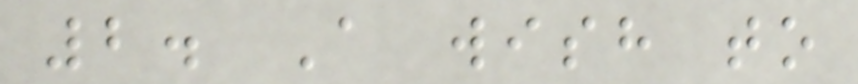2. A wish to
